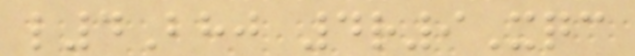l4Bhj 4r9Xqc
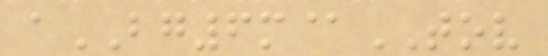aBG6m@TOV
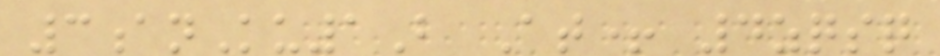3anKu1B At+ 4zqsq
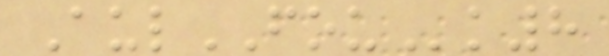AulFOUk8
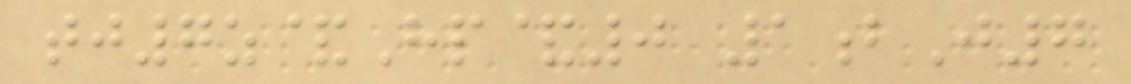tj7z&Hp&0 1bJ7
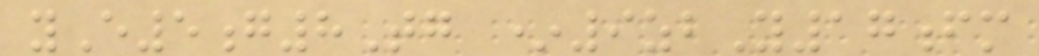yE5g8Tg *9zbY17fm
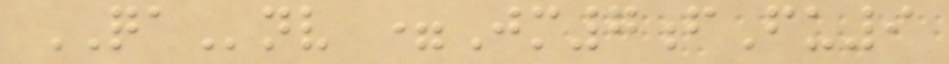QAnv =Jm7fFu9
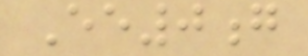Ee0g
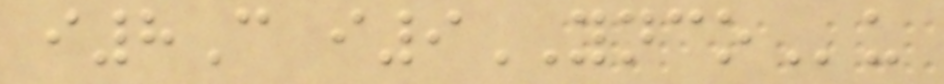i8C i9YNCOu
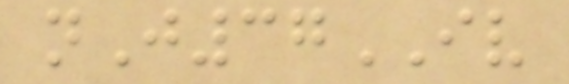nJ37IV
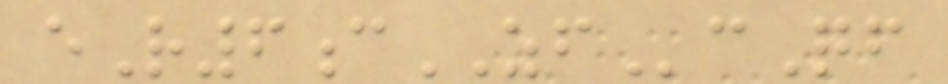eR6cZFcQf
